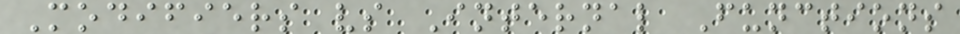Modifiers vs Internal Functions
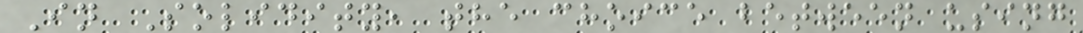In Solidity, the choice between using
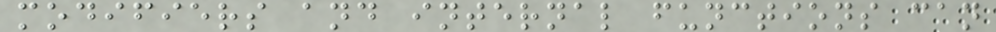modifiers and internal functions can
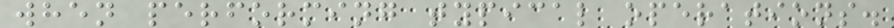when performing typical operations.
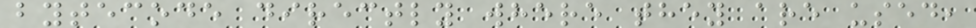bytecode directly where they are used,
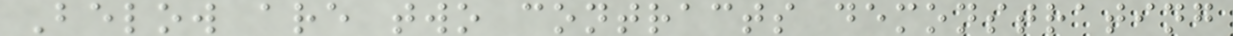Below are two contracts demonstrating
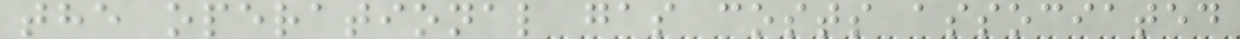the operational gas costs associated
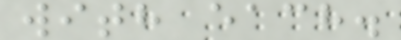with each.
